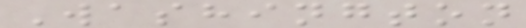Washington
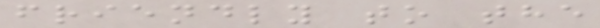friendly to the
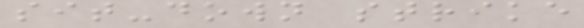sit-down strike
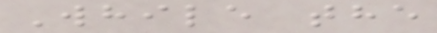While the
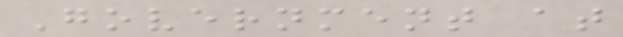Government at
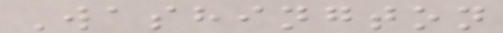Washington
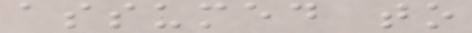assumed to
